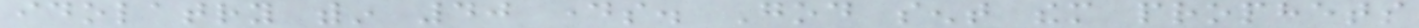idolatry within 40 days. God sent them prophets
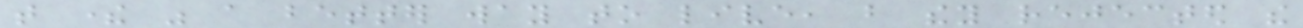that there was a better way to live, but they rejected the
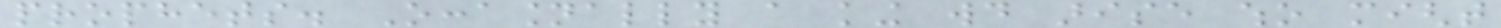prophets. Occasionally a king would arise who might
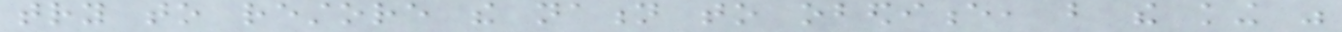try to restore the nation to obedience, but the king was
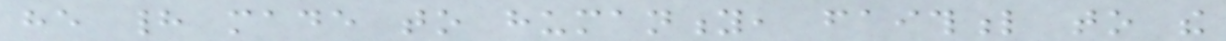he had made to humanity, faithful to the
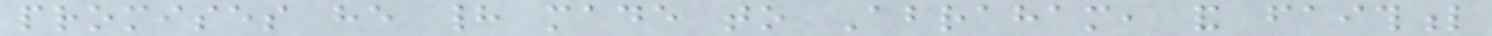promises he had made to Abraham, and faithful
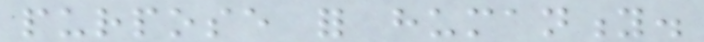purpose for humanity.
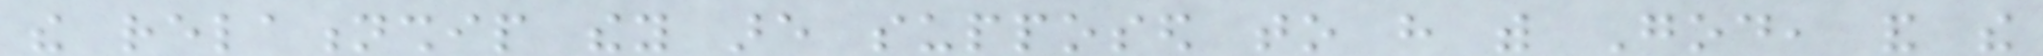the relationship they are supposed to have with God, and the
